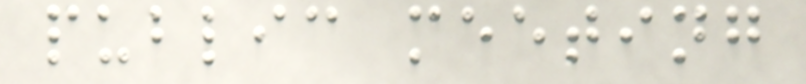public meeting
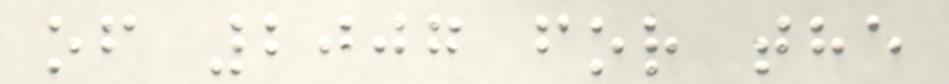of 2007 for the
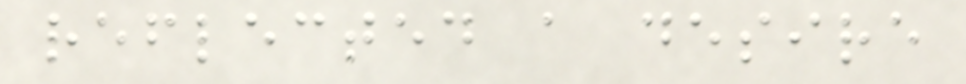reflected a desire
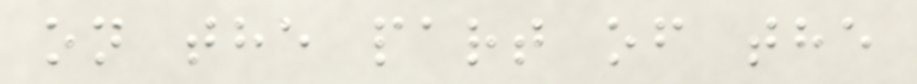on the part of the
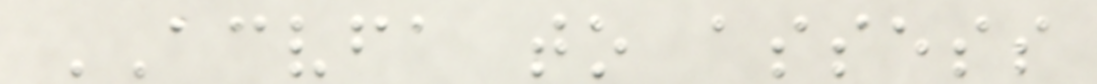ACVFA to assess
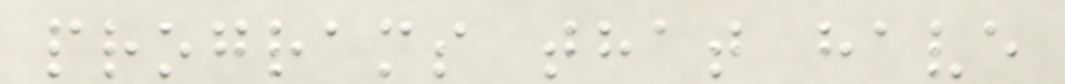programs that have
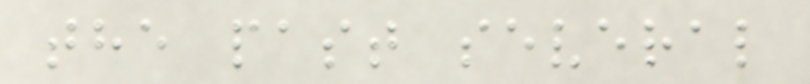the past several
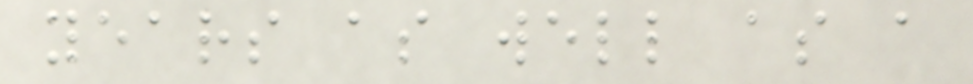years as well as a
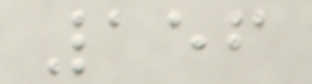156
